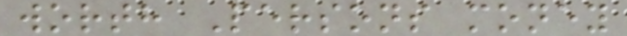worth Persons money
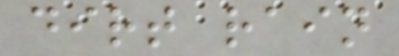dirt rain
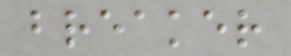breaker
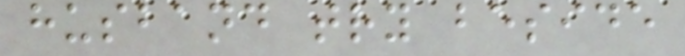husband try beside
